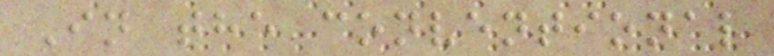In the conventional
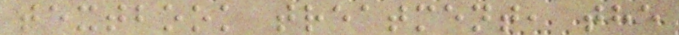textbook treatment, the
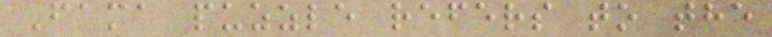Fama puzzle refers to the
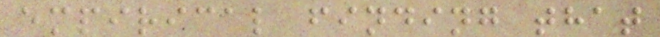empirical finding that
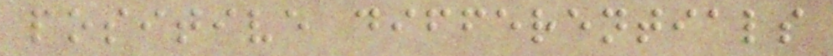positive differentials
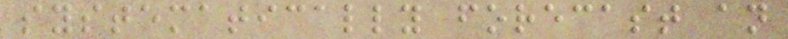systematically forecast an
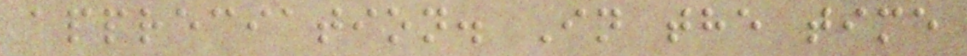appreciation. In the time
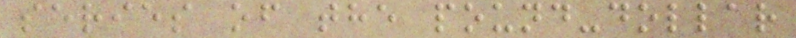series of the pound-dollar
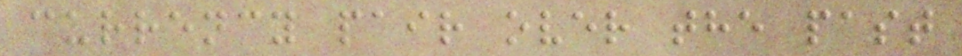currency pair over the past
